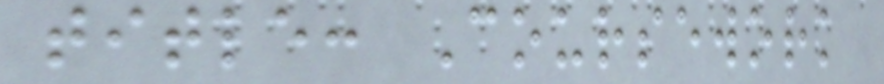title: Coursework
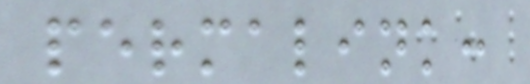permalink:
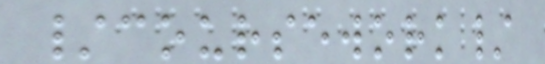/coursework/
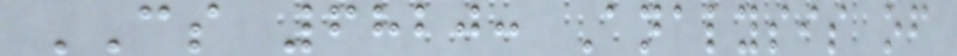CS 6820: Analysis of
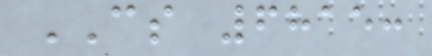CS 6815:
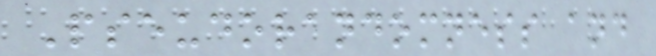Pseudorandomness and
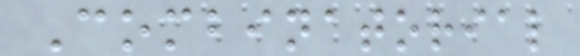Combinatorial
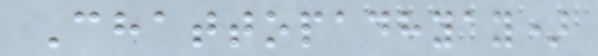Chattopadhyay)
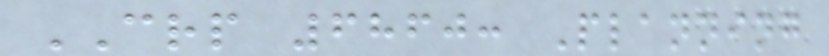CRP 6860: Planning
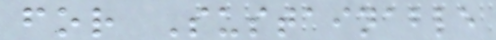for Sustainable
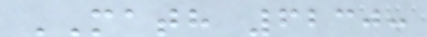MATH 6230:
